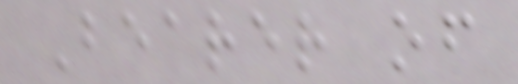Bearer of
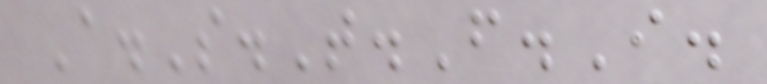A.S.T.F.I.
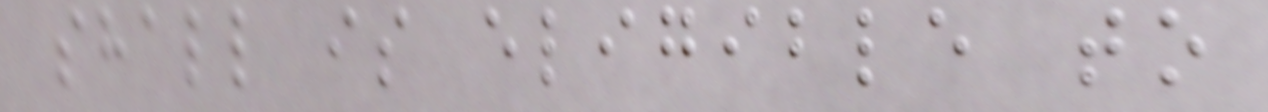shall is eligible to
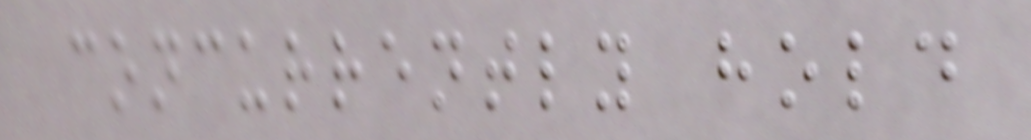concurrently hold
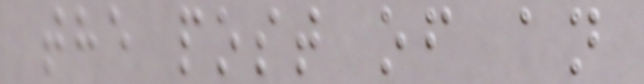the post of an
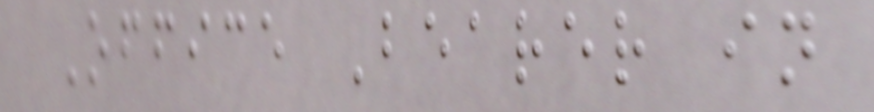Office Bearer in
